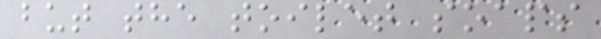but the toilet soaps
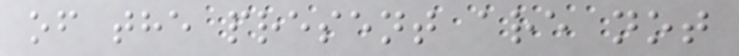of the present are not
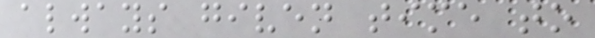always given time to
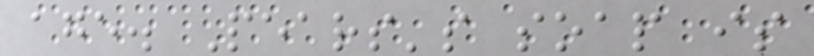age. Pears's soap is
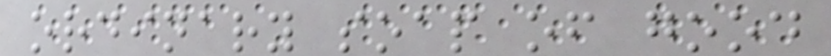ordinary soap of good
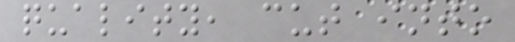quality, cut into
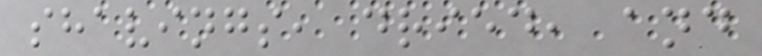shavings, dried, and
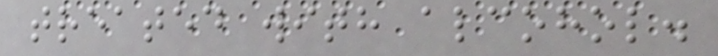treated with alcohol.
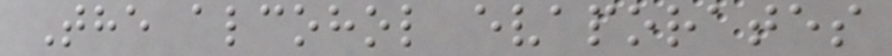The alcohol evaporates
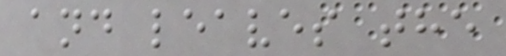and leaves the
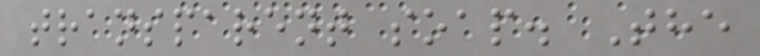transparent soap. The
